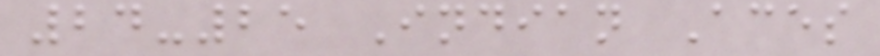24-25 Indian Aces
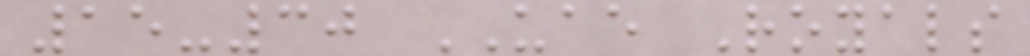15-30 UAE Royals
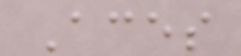Aces
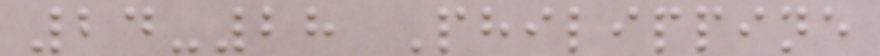24-28 Philippine
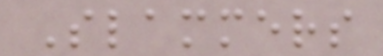Slammers
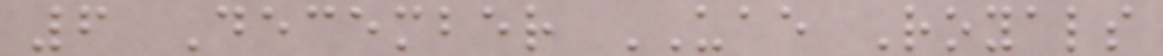6 December UAE Royals
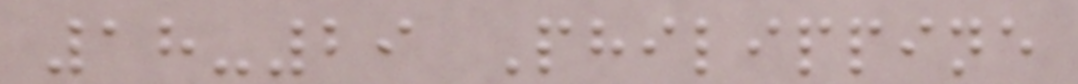18-29 Philippine
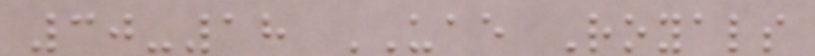30-18 UAE Royals
